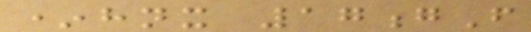*hnx 17gF
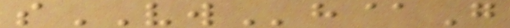sVWh@G
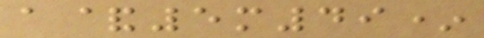a&5m49*
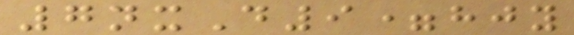7nxD9=hjy
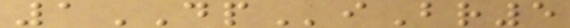1DPiBr5
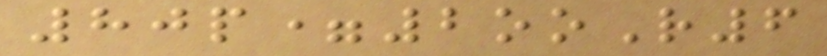80p=2ooR6
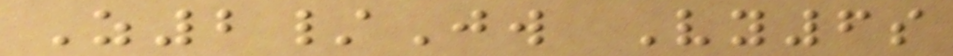Z2/Jw Vy6s
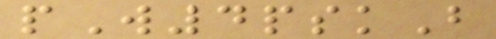pW4pskB
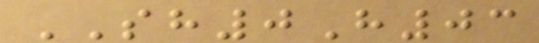SH0H03
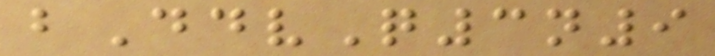bDdvQ3n9
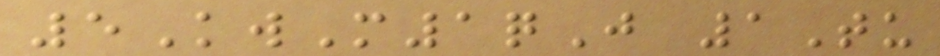5KwM1qJ 1Tu
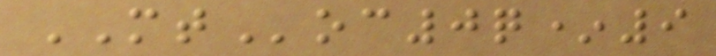MToc0q*9
